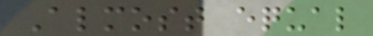Almost equal
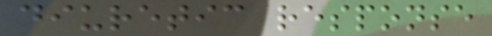diuretic response
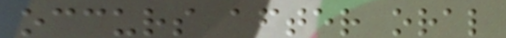occurs after oral
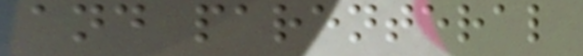and parenteral
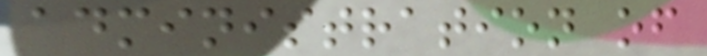administration of
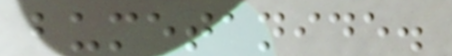bumetanide.
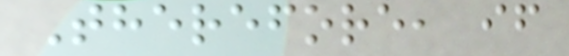Therefore, if
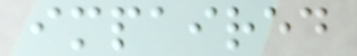impaired
